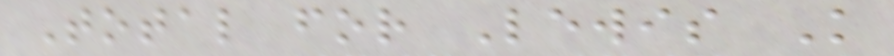Total for Lewis K
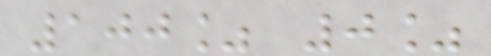100% 0%
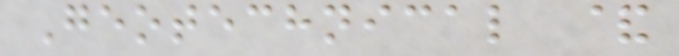Geotechnical &
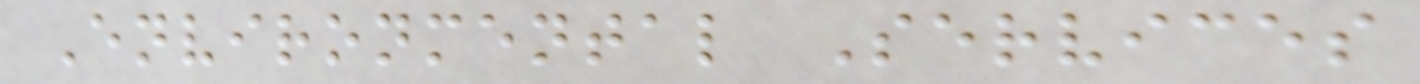Environmental Services
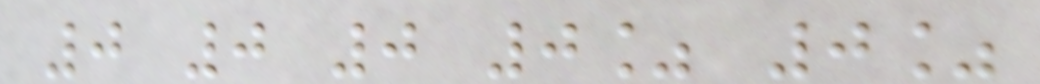0 0 0 0% 0%
